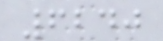6240
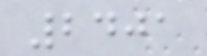2401
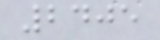2405
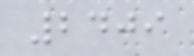2409
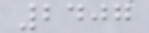2407
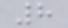8
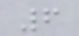6
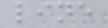line
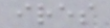ires
